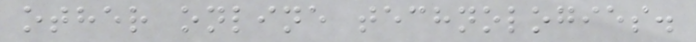other online technologies.
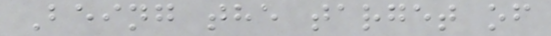Being the target of
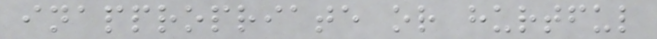inappropriate or hurtful
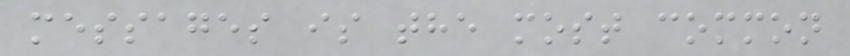messages is the most common
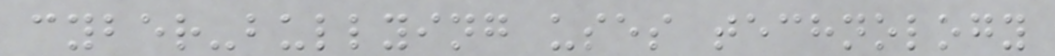cyber-bullying uses technology
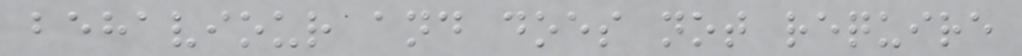behaviour and does not require
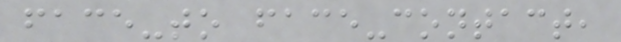face-to face-contact,
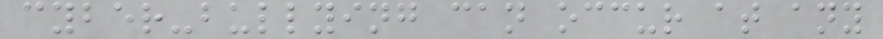cyber-bullying can occur at any
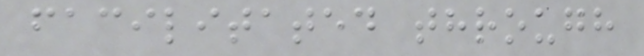facilitated through
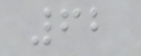62
